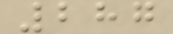287
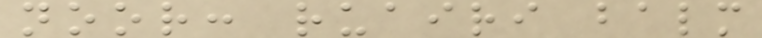noor: ruairi balm
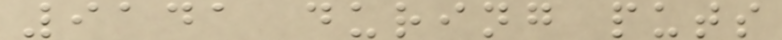9141 during puts
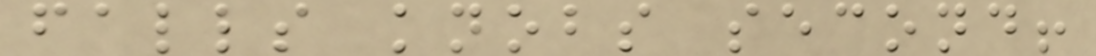falls knobs second!
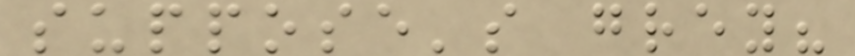suppose's grey?
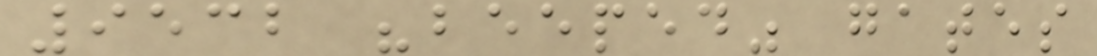9532 "beeped" gates
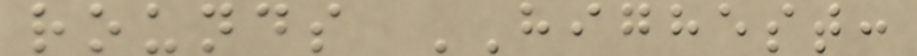rounds HIGHEST:
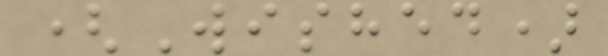(Wished)
